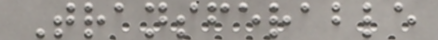Transferable
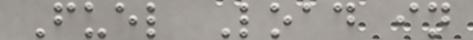Fuel Load in
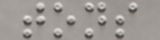tons
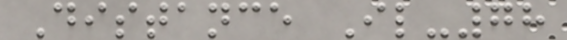Distance Il-78
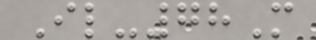Il-78M
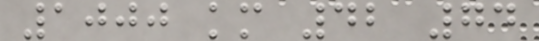1000 km 42 74
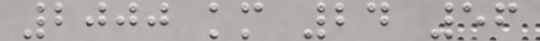2000 km 24 56
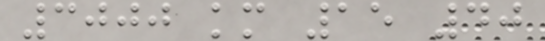3000 km 15 40
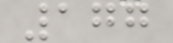177
